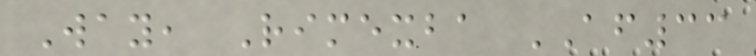Way, Rimexba AF33
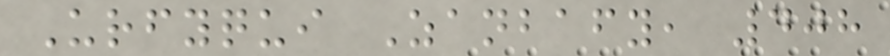Urfyqui Zanbafy, 408
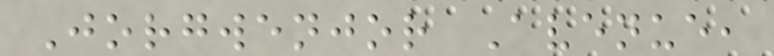Jorgwenjor Avenue,
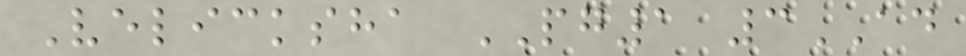Velicksha PG1 3AD
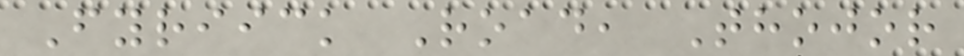Fyriick Road, Thojor
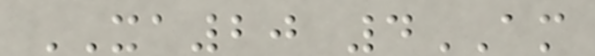XA20 4AM
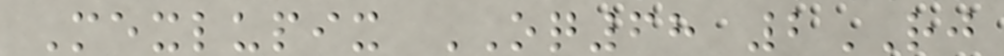Mexlupix OQ68 2RJ
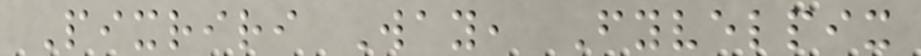Pixriri Way, Fyvelpix
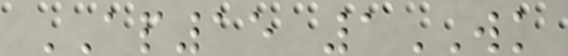AP15 1WK
